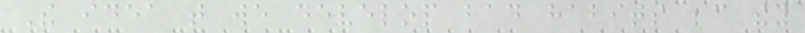The idea that we develop bad habits because they
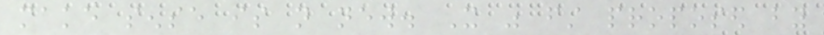make sense is not new. It was first proposed by
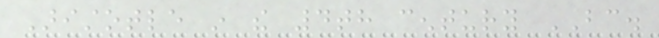Aristotle in the 4th century BC.
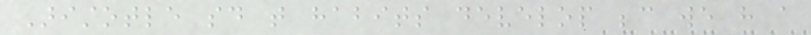Aristotle said that habits develop because we have a
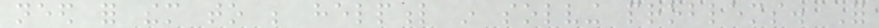need for them to be helpful in solving problems. For
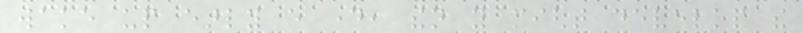wake up early every day, then you might develop the
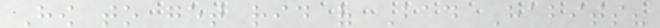How to get rid of Bad Habits?
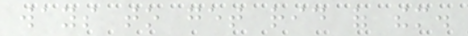ways to get rid of them.
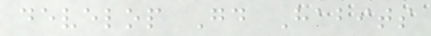develop Good Habits
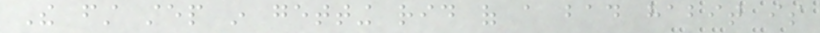The first step in getting rid of a bad habit is
